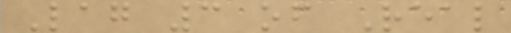Lag 3 of Real
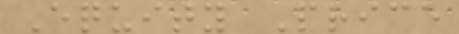Equity Price
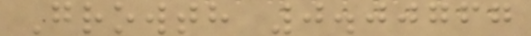Growth 0.00767
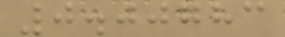0.00783
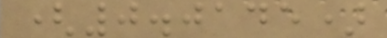(0.0145)
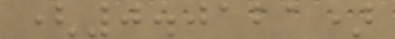(0.0121)
